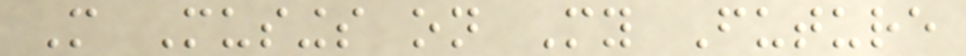More Musings on My Future
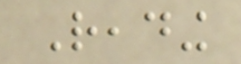Reading
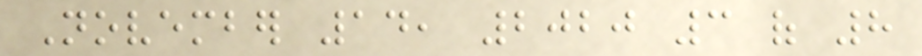November 14, 2020 3 of 8
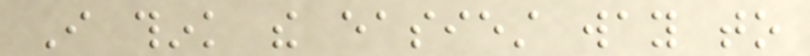I think the easiest way to
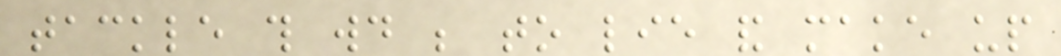tackle this would be to lie and make up
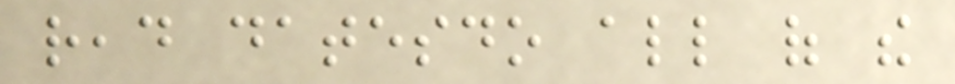read datesdo all of the
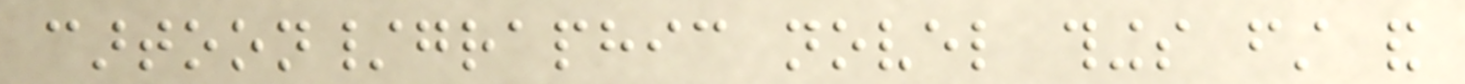cartoon/graphic novel things first and
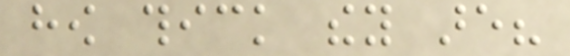how thick they are?
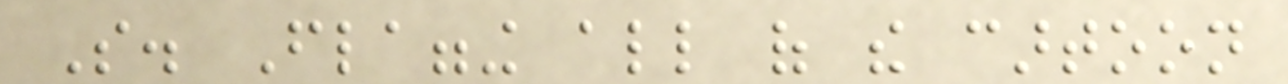So. Flagging all of the cartoon
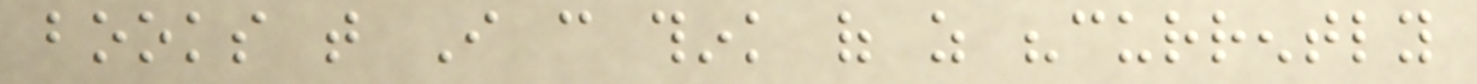books that I can think of as "currently
